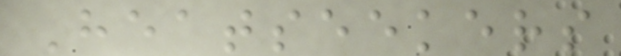Heatseekers
